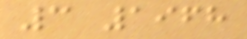3 1968
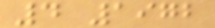4 1972
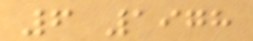6 1978
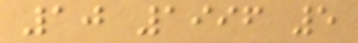10 1996 5
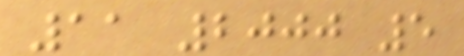11 2000 5
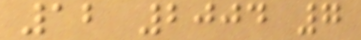12 2004 7
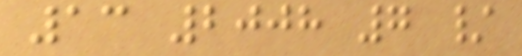13 2008 7 /
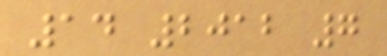14 2012 7
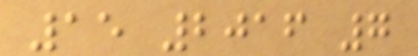15 2016 7
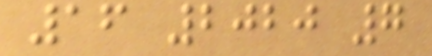16 2020 7
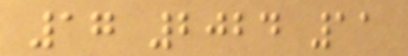17 2024 11
